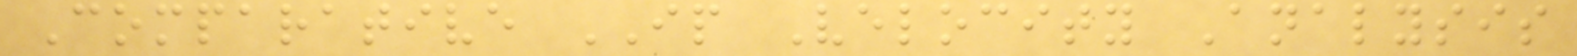Comparative IP Velocity Analysis
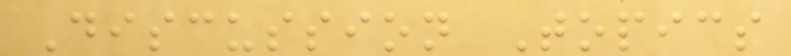Discussion Topics
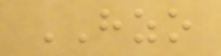HZO
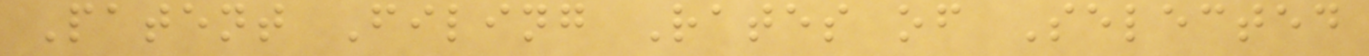Patent Filing Rates of Selected
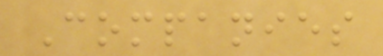Companies
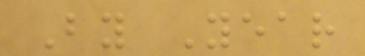By Year
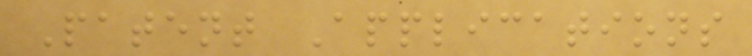Patent Applications
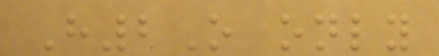H2O only
